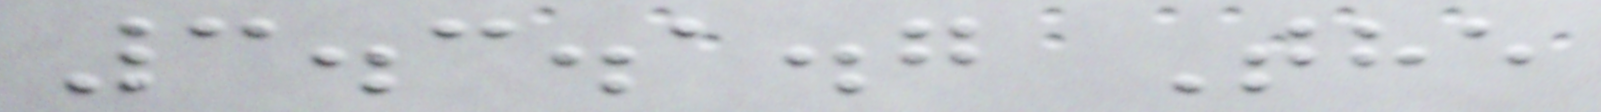3.3.1.7 The
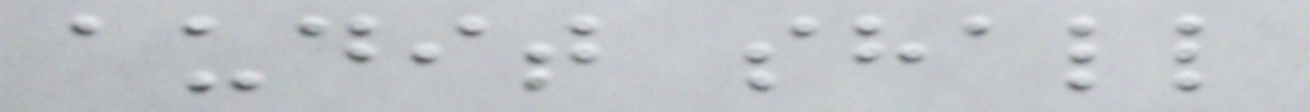audit shall
